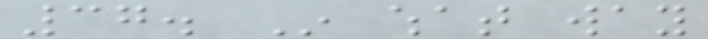37. In what way
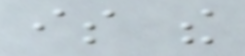is the
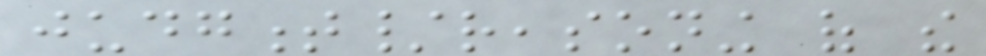judgment/reasoning of the
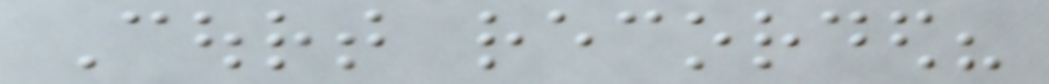Court recorded?
